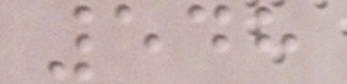548
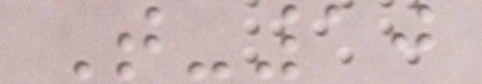T-10
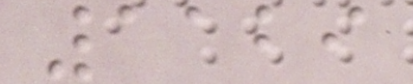1129
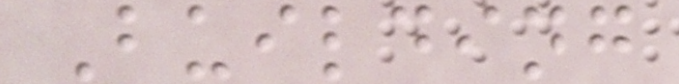Building
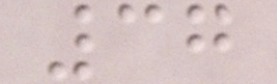37
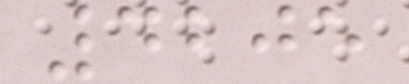4205
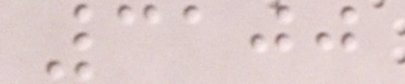3100
